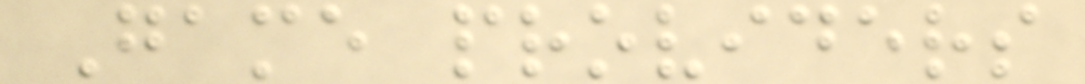Game providers
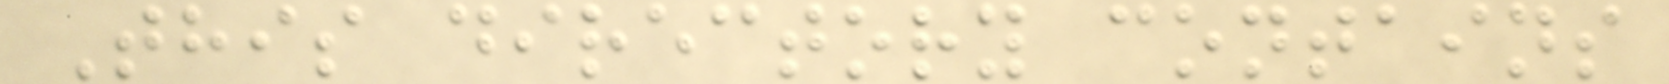This directory contains
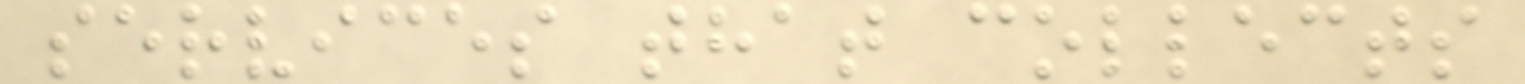services that collects
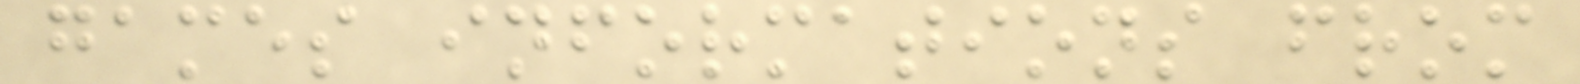games informations from
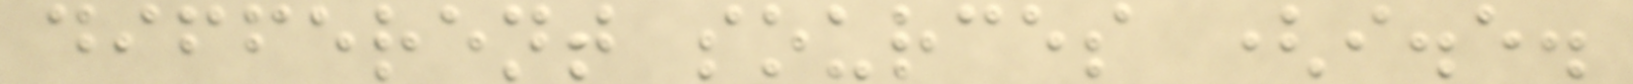different sources (i.e.
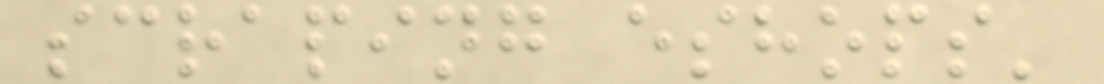scraping eshops'
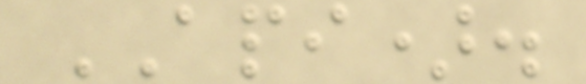API).
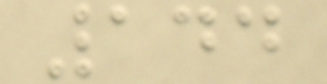144
